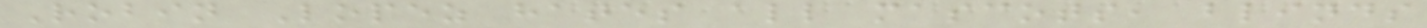Robin Lopez hates all mascots, blinds
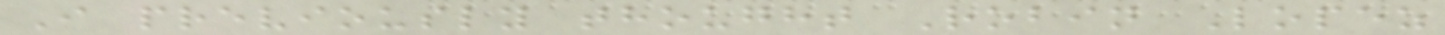I previously thought Robin Lopez
